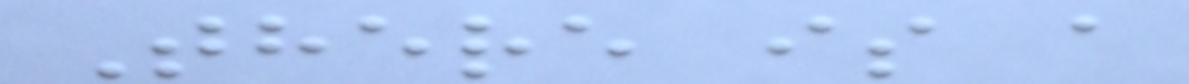There is a
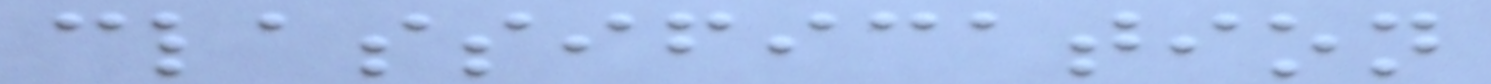classification
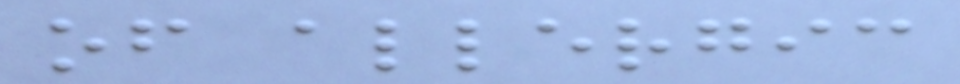of allergic
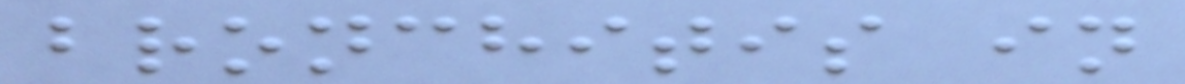bronchitis in
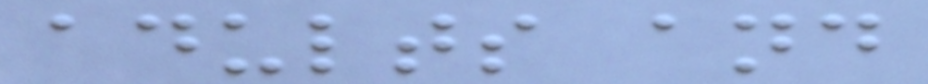adults and
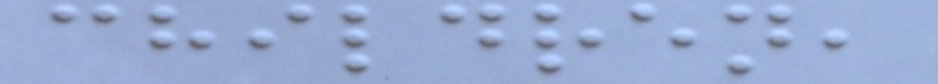children,
